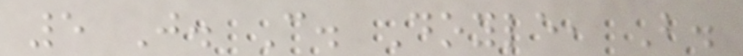5 J. C. Doyle, B.
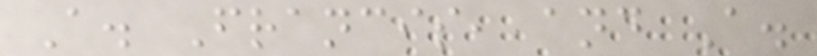A. Francis, and A.
